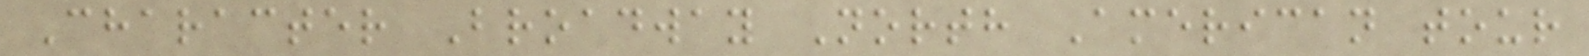Character Broadway North American tour
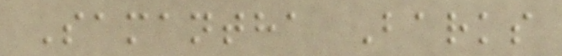Samantha Barks
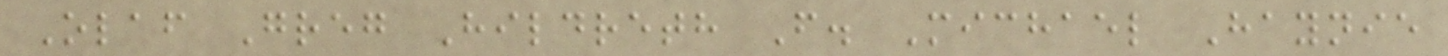Olaf Greg Hildreth F. Michael Haynie
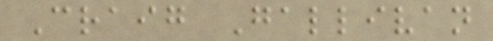Craig Gallivan
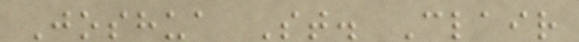Joshua St. Clair
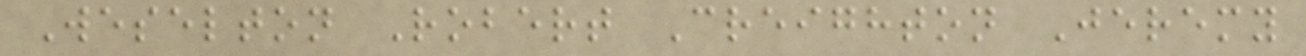Weselton Robert Creighton Jeremy
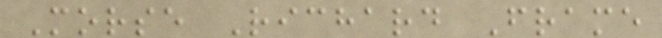Morse Richard Frame
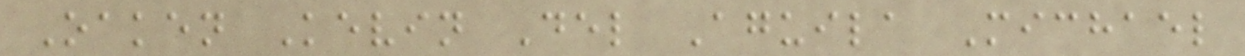Oaken Kevin Del Aguila Michael
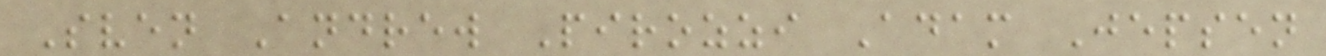Sven Andrew Pirozzi Adam Jepsen
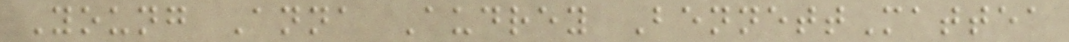Young Anna Audrey BennettMattea
